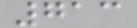713
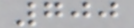700
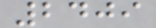2409
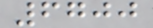6700
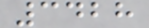3428
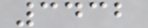3432
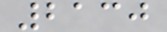2130
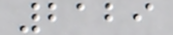2129
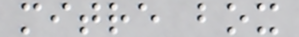mitre box
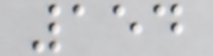154
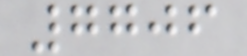7706
